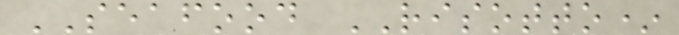SEAFOOD RISOTTO*
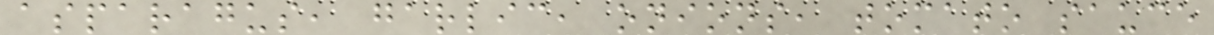asparagus, garlic, onions, tomato sauce
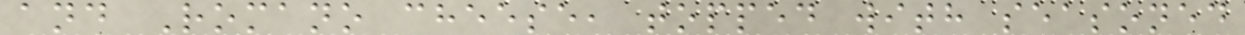and Romano cheese, topped with seasoned
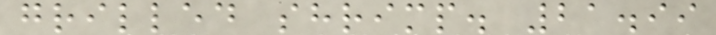grilled shrimp. 21.99
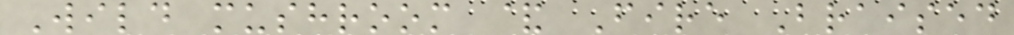Wild mushroom & Fire Braised
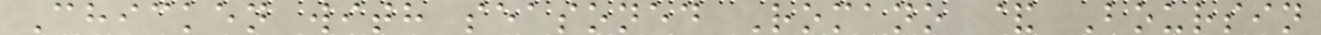Chicken with seasoned Romano & Boursin
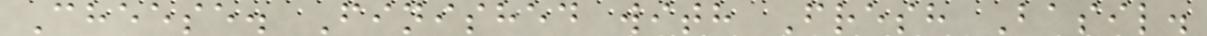Cheese. Finished with Fresh Basil.
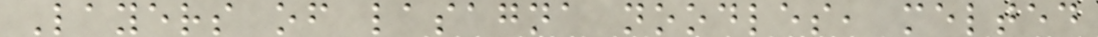Layers of lasagna noodles, melted
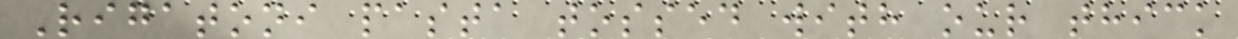Rigatoni pasta tossed with our thick
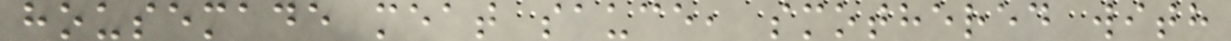housemade meat sauce, smothered with
